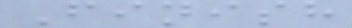Finish
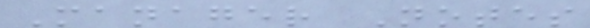Manager Notes
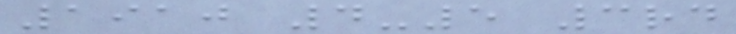1910 4-5 3rd
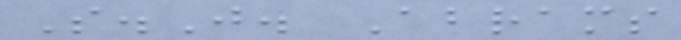S.J. Abrams
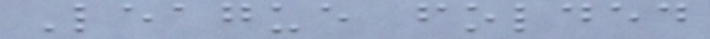League folded
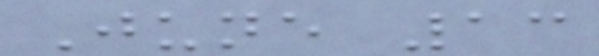June 13
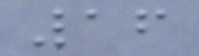16
